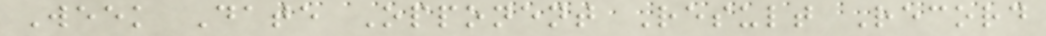Week Date Opponent Result Record
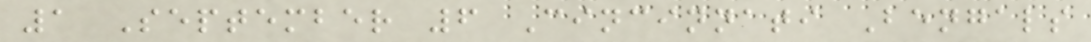1 September 6 Cincinnati Bengals
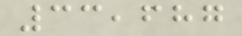33,687
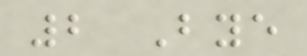2 Bye
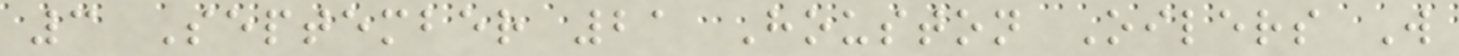3 September 21 Houston Oilers W
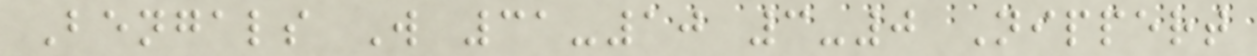Bengals W 31-10 3-0 Nippert
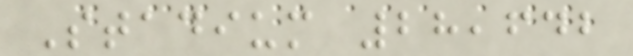Stadium 28,642
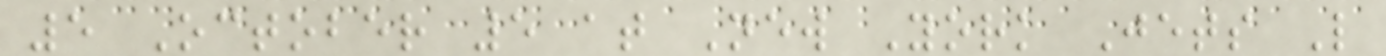5 October 5 at New York Jets L
